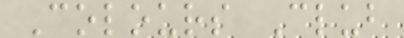Colours Club
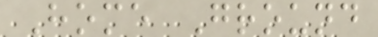Home Ground
